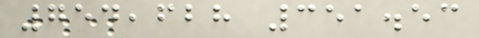754,628 351.53
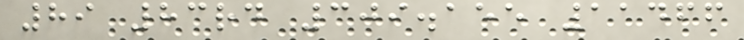89 83rd 309.155 11466
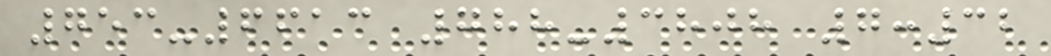753-6613 788-3808 7:32
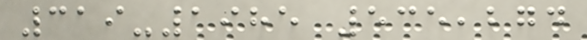319-1985 535,274
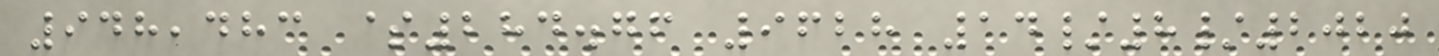948,483 $284.76 9628 14/8/2020
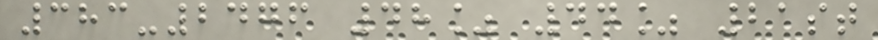383-2476 48% 44% 21st
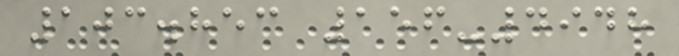103.853 156-4948
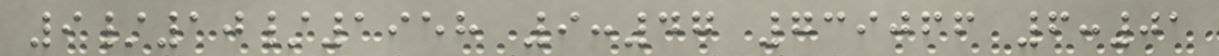9/10/1958 9:47 739066 6:01
